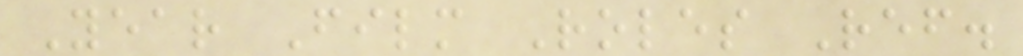Year Film Roles Ref.
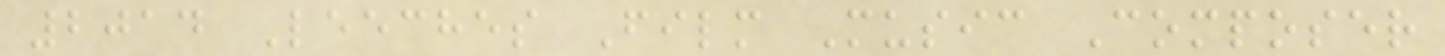2014 Leeches Film Music Composer
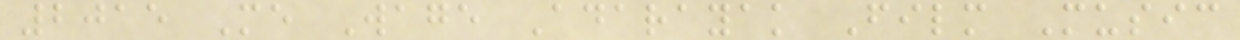2015 Me Wage Adarayak Film Music
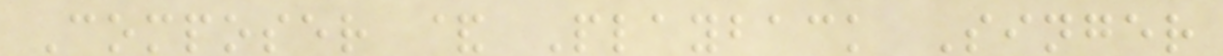Composer & Playback Singer
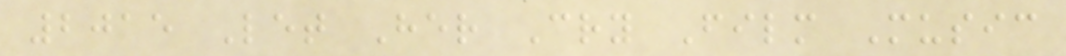2015 Let Her Cry Film Music
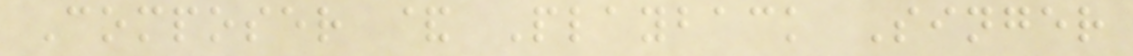Composer & Playback Singer
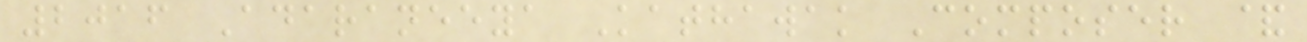2016 Adaraneeya Kathawak Composer &
